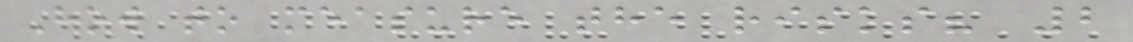How to measure the risks? 2
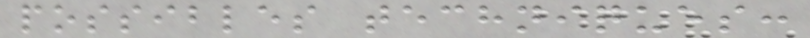possibles techniques:
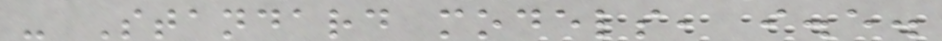- Standard models, i.e.
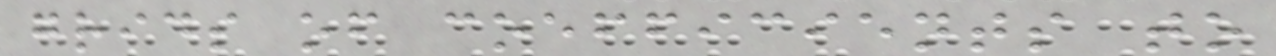grids of coefficients to
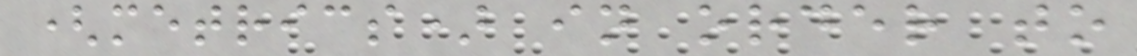(metrics) in order to
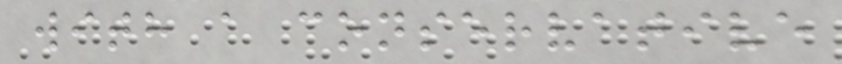with a conservative
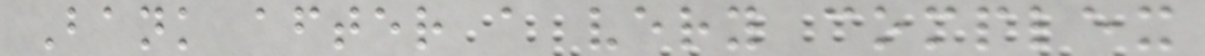Bank after a very complex
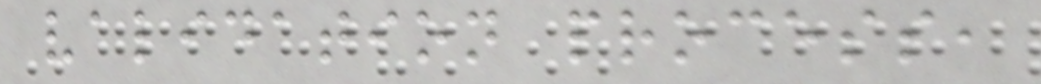validation process,
